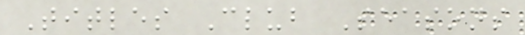Titles Club Seasons
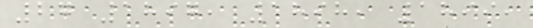27 1897, 1898, 1899,
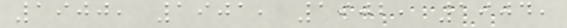1900, 1901, 1902, 1904,
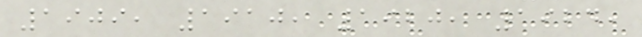1909, 1910, 1920, 1924,
